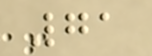71
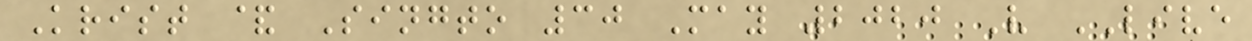Krist & Singto 30 May 2020 V LIVE
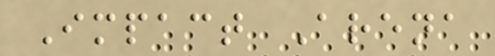Impact Arena
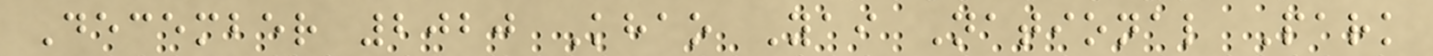December 2020 Khao Yai National Park
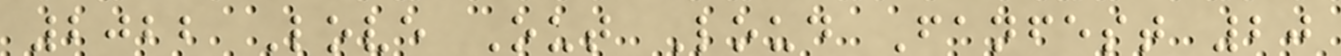2022 Love Out Loud Fanfest 20
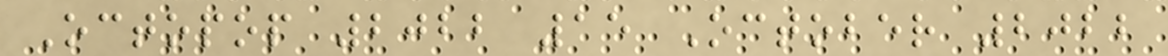Octopop 2022 15 October 2022
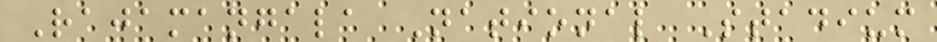Rajamangala National Stadium
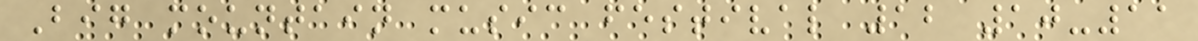Big mountain music festival 12 10-11
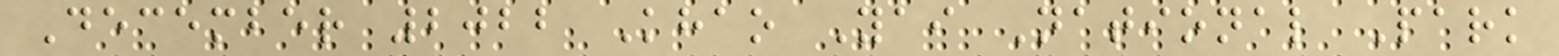December 2022 Khao Yai National Park
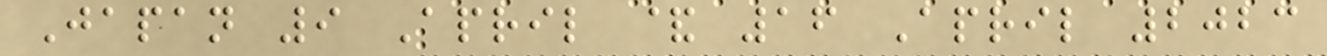Japan 9 April & 16 April 2023
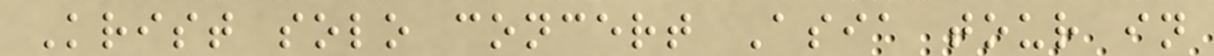Krist solo concert Asia tour in
